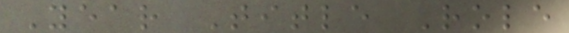Year Title Role
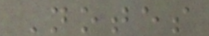Notes
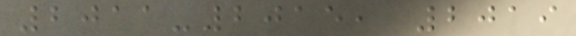2011-2015, 2019
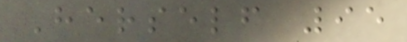Herself 95
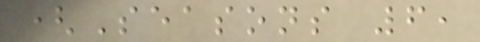(Seasons 6,
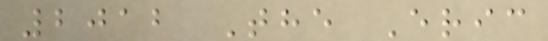2012 The Eric
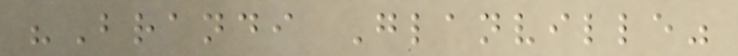"Brandi Glanville"
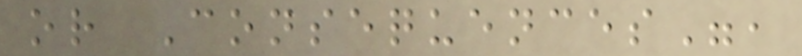or Consequences",
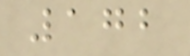172
